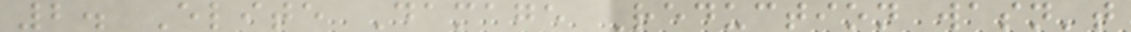2. Elite Damage Reduction wasn't
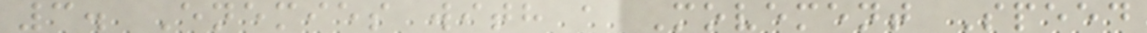3. Enemies with a Movement Speed
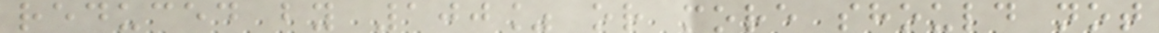reduced by 100% or more should not
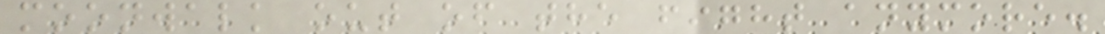moonwalk out of the fight anymore.
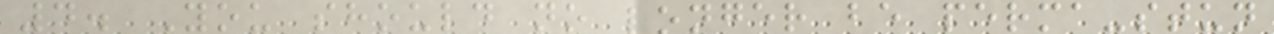4. You should no longer be perma-stun
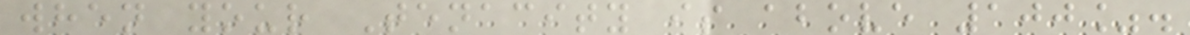when your Tenacity is above 100%.
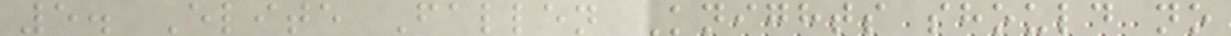5. Elite Fallen Knights should no
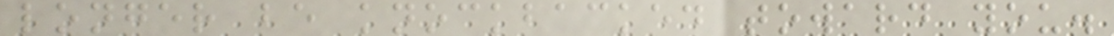longer be knockbacked toward you.
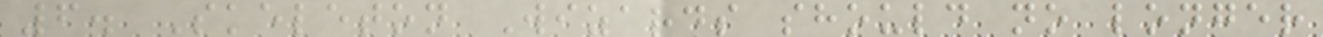6. Skeleton Wizards should no longer
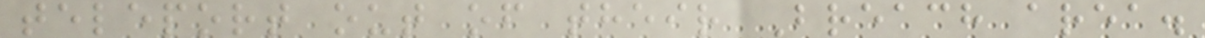teleport out of their Breach area.
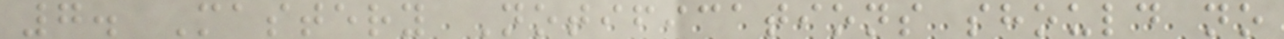7. Mastery Notifications should no
